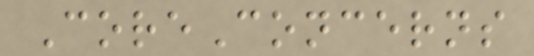CoreConcerns
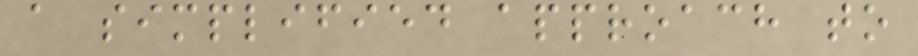a simplified approach to
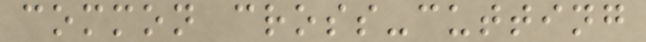common cross-cutting
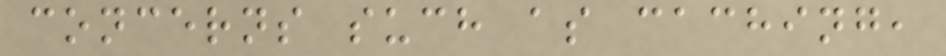concerns such as caching,
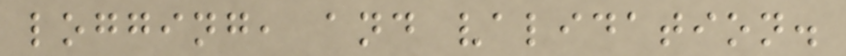logging, and validation.
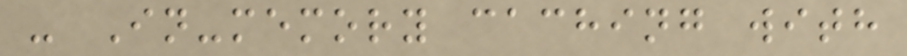- In-memory caching with
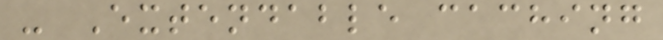- Extendable caching
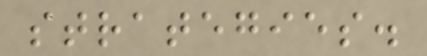strategies.
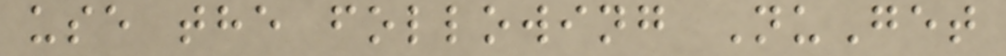use the following NuGet
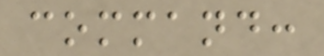command:
